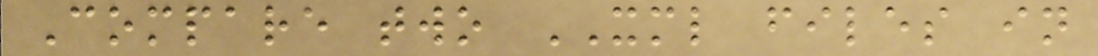Compare two XML files in
